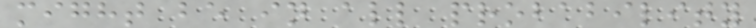might be in all probability
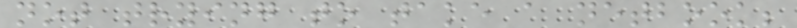not trying to take a netbook;
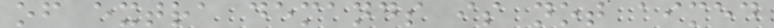of extra demands is not aimed
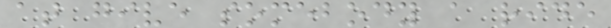at give somebody a ride
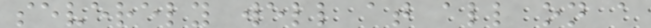severely well at all on a
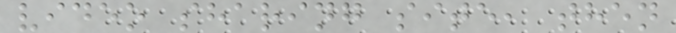video sharing site, then
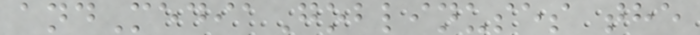andMediaGoblinuses the
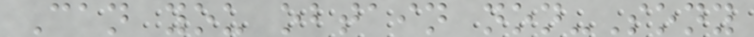Can you obtain non-Sony
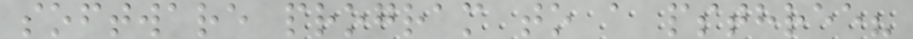software program to a psthree?
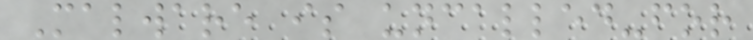Malware is uncalled-for
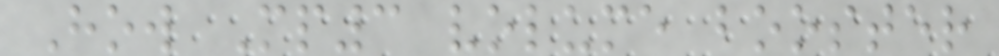How Mp3 volume booster
